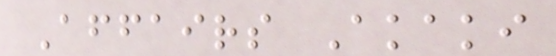Affairs Akaki
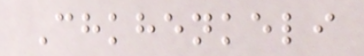Chkhenkeli
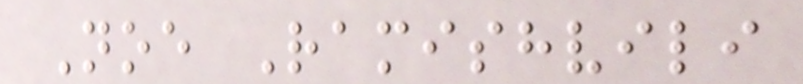Noe Ramishvili
